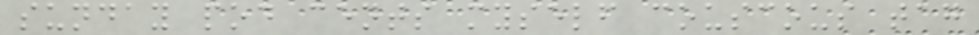sunday pod cents myself couscous tag
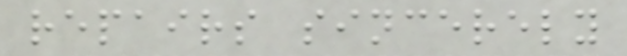repairs sincerely
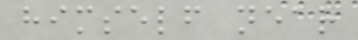himself near
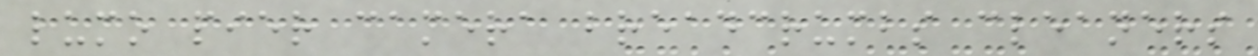lumo pier camera breadcrumbs cleaners
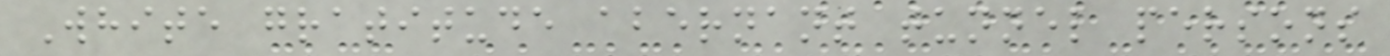White gratitude abernant tunnel persons
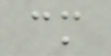cm
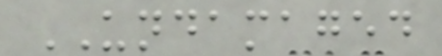UNDAMAGED
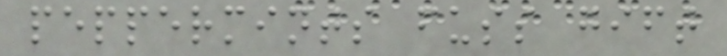peppermints fuss gift
